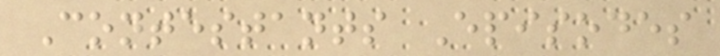Contestants Episodes
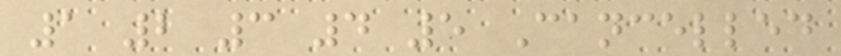1 2 3 4 5 Cancelled
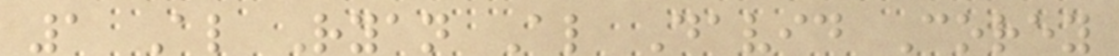1 Al Ryan Al David Corey
